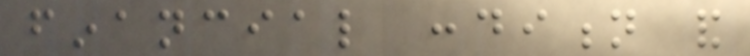financial condition and
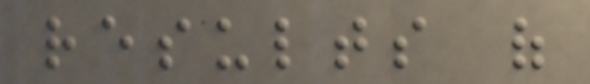results of
